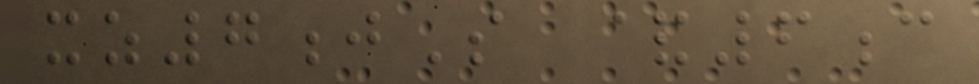xz7jS &6c
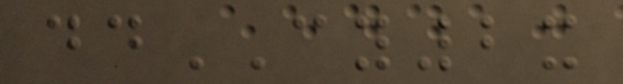ddCY2x
